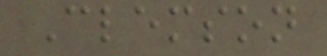Clemson
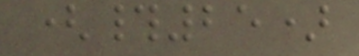(#25)
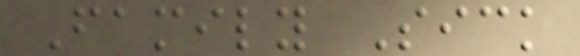Family Sick
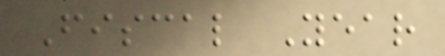Fiscal Year
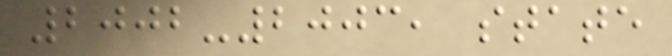2002-2003, state
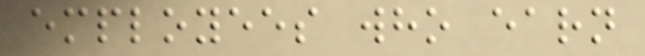employees who earn
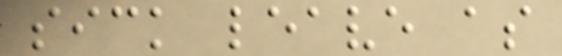sick leave as
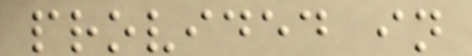provided in
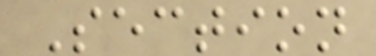Section
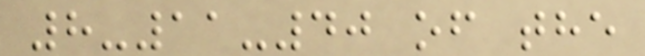8-11-40 of the
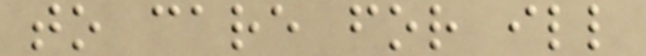to care for ill
